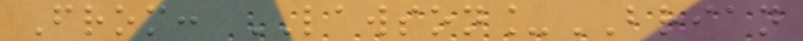From: LAWSON_BRIAN
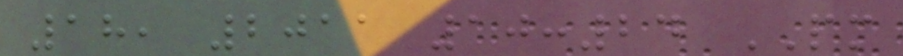18, 2011 10:24 PM
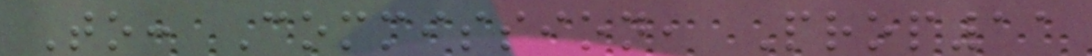To: Commission, Prop11
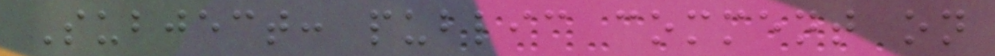Subject: public comment on
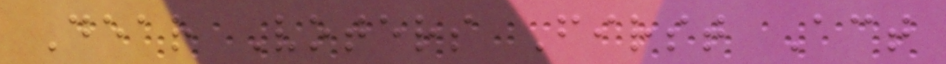Dear Voters First Act
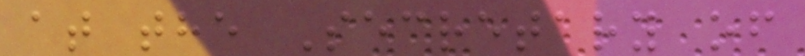at the Secretary of
